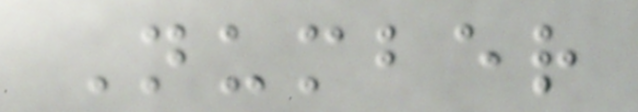Number
